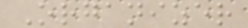Organizer
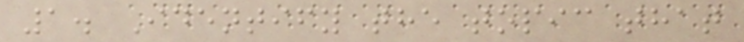1. Identify the topic that
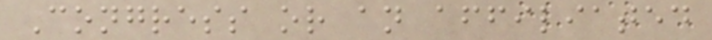Congress or an affiliated
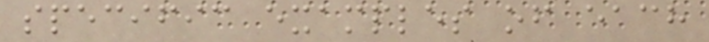specific examples of each
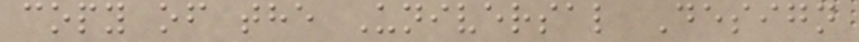copy of the Universal Design
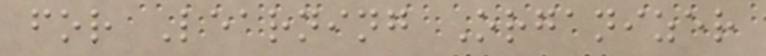for Learning Organizer
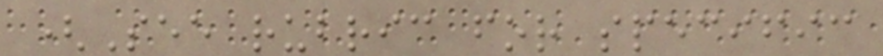(See rubric for specific
